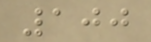100
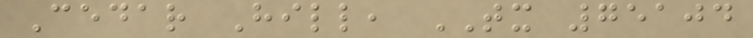Cedar Hill, TX 75104
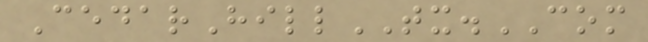CedarHillTX.COM
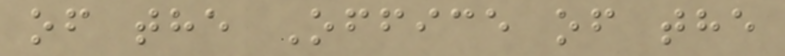of the Office of the
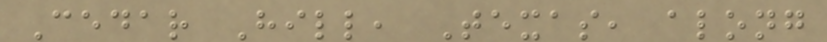Cedar Hill, Texas, along
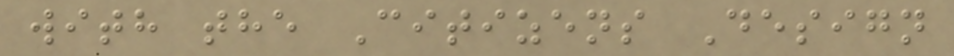with the Citizens Design
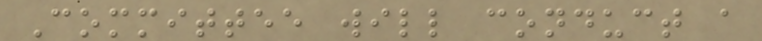Committee will conduct a
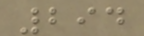294
